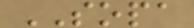SOPA
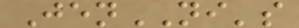JenNI's
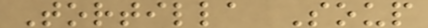Tortilla Soup
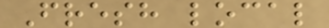Fresh local
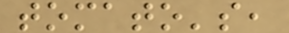tomato's,
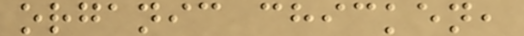organic chicken,
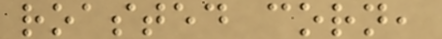roasted corn,
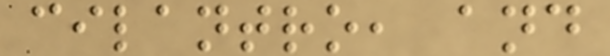cilantro, and
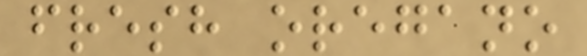fresh oregano
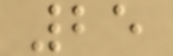25
